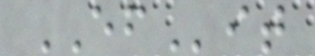EFit
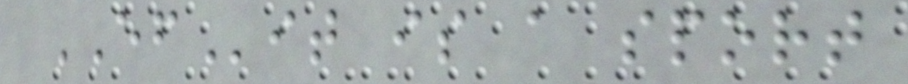EFit is a sport
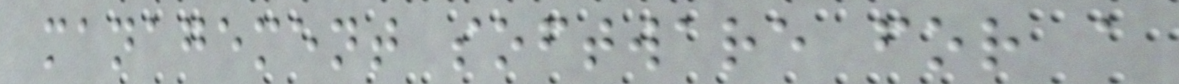management software for a
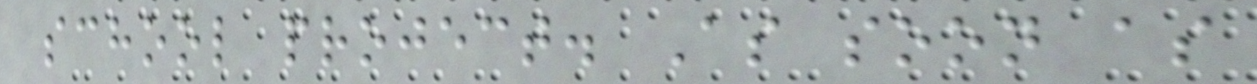school project. As soon as
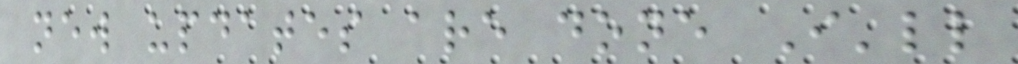new updates are done I'll
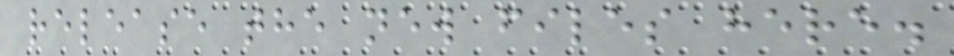release the new files here.
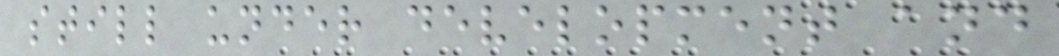still under development and
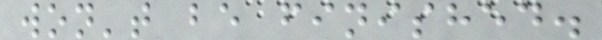won't be finished.
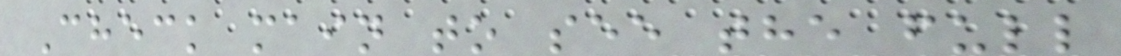Check main to see the full
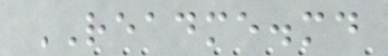README.md
